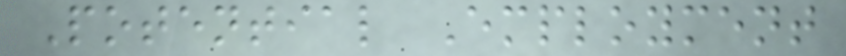Potential Employment
